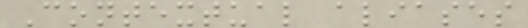Contextual aliases
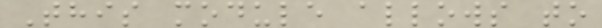This module allows to
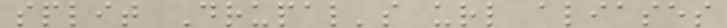split Drupal's url aliases
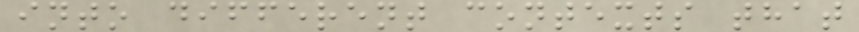into different contexts that
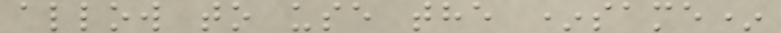allow to use the *same*
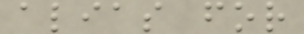alias for
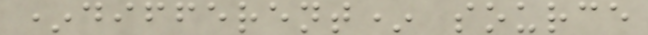*different* source
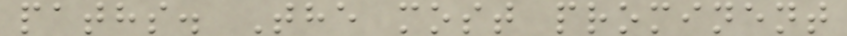paths. The most prominent
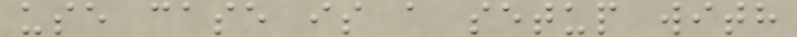use case is a setup with
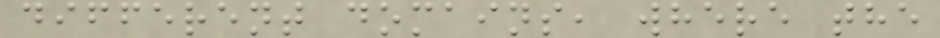different domains, where the
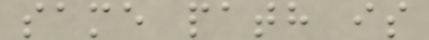same path is
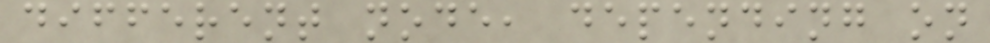different node, depending on
